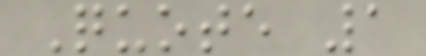Quote 1
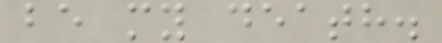be my death.
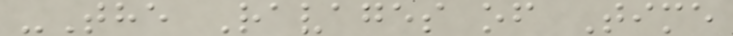-The Ravages of Time
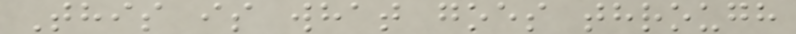This is what goes through
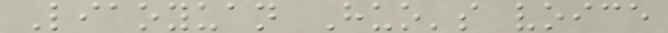Liaoyuan Huo's voice
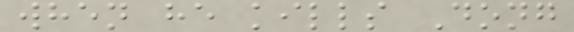when he kills Dong
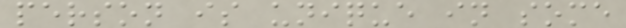person is unique in some
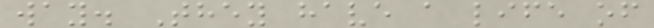way. They have a life of
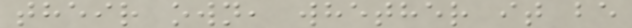their own, whether it be
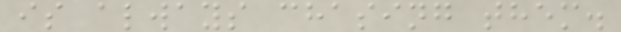is always chasing them.
